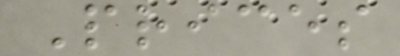Prices
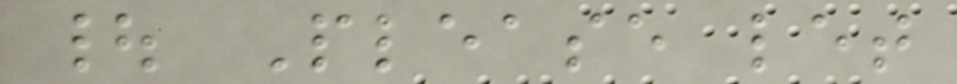| Please let
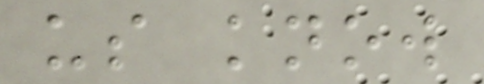us know
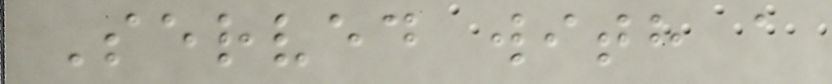Served with a
